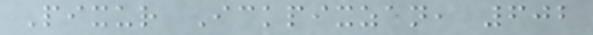Pixur Ickpixzan, 602
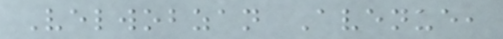Velwobzan Avenue,
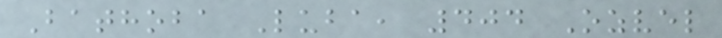Bathoba Luba, 404 Ozvel
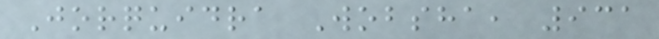Jorquidra Wobsha, 931
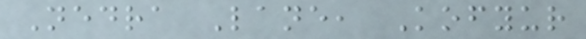Nedra Lane, Kofyur
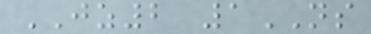JZ2 1NS
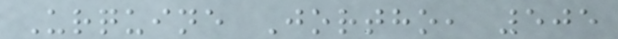Urquine Jortho, 505
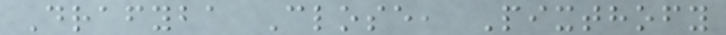Drafyba Close, Pixthofy
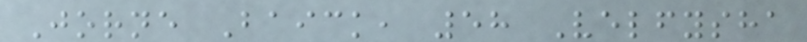Jorne Baick, 58 Velfysha
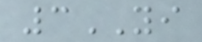3YI
